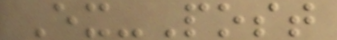Ex-Post
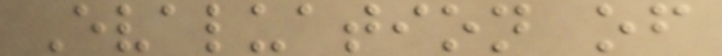Evaluation of
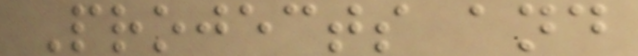Projects and
